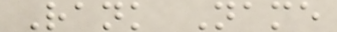Rank Name
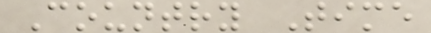Country Time
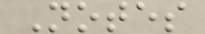Notes
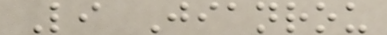Li Jianrou
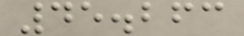45.263
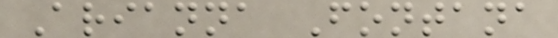Arianna Fontana
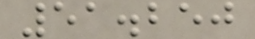51.250
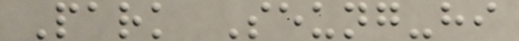Park Seung-hi
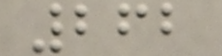262
